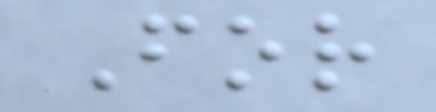For
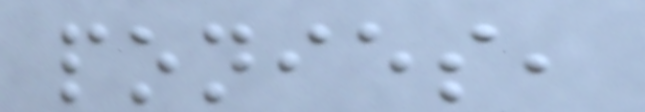ponies,
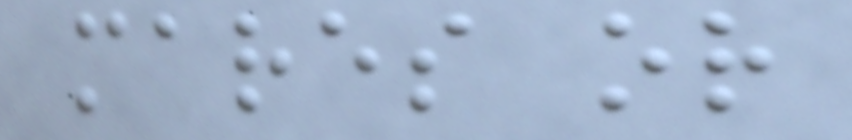mares or
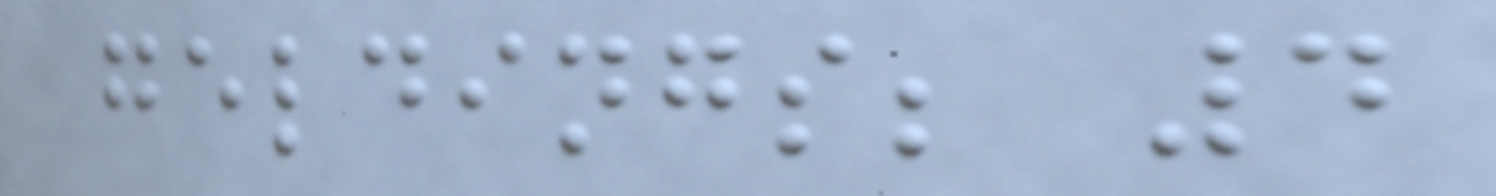geldings; 4
